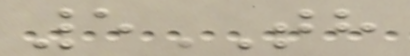5TH
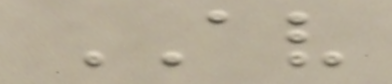AV
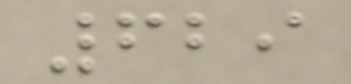629
